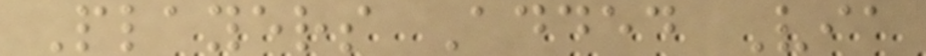Players Added Via
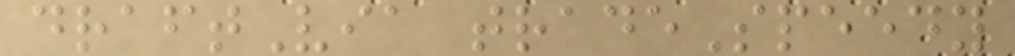draftVia tradeSpeedy
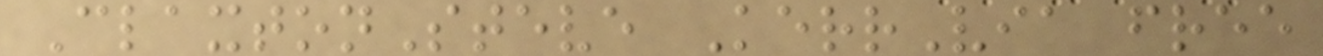ClaxtonSteve KerrVia free
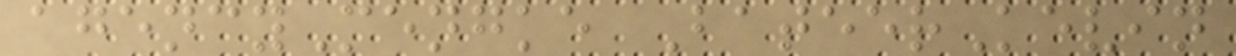agencyMengke BateerKevin
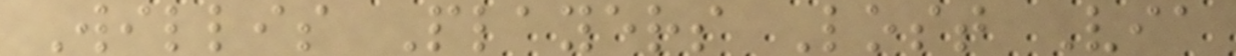Willis Players Lost Via
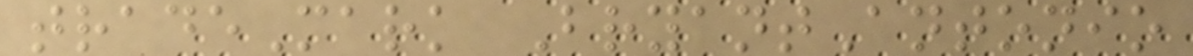tradeMark BryantAntonio
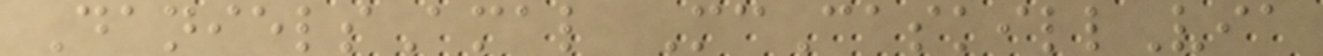DanielsAmal McCaskillVia
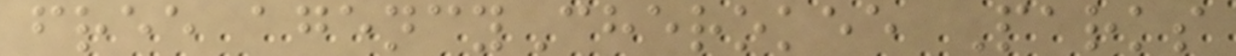free agencyCherokee Parks
